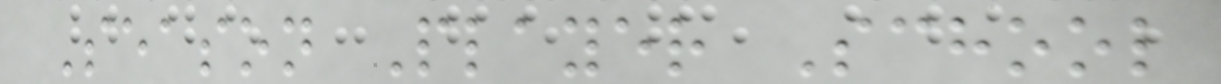Season Player School
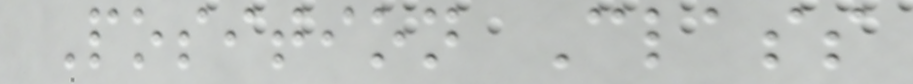Position Class
